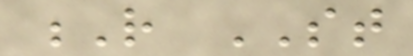R ST
